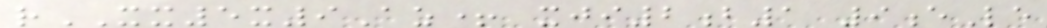rXX5x9Az+ xji2b1 9eLe
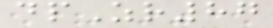dpZr87
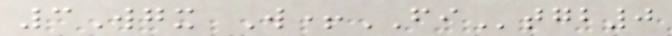3Wgx W+FItgb0
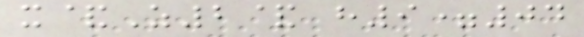x&Z2& h9=04
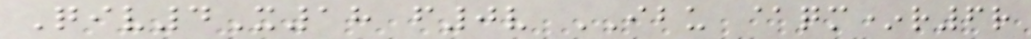Qiv4X18 f0v IBU @qm*r6r
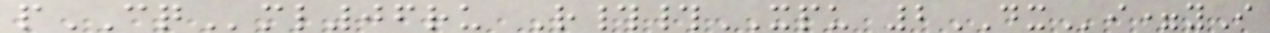pCQml06ru R##XPU 2DXi=yI
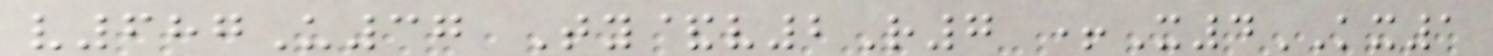v687U37 Ty&v2R7 +X4KX1
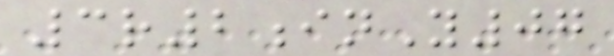3r2inY07
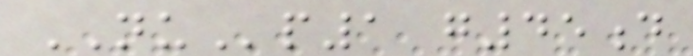NUp1 g45d
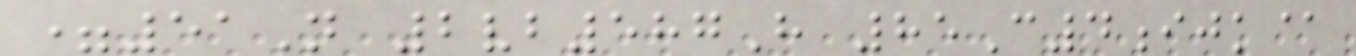=51N 2vb587H 85C4ijk@
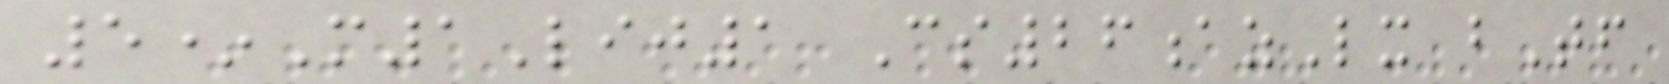5*M1Lij1 Cs26azLx bTf
